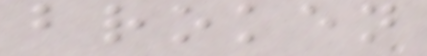broken
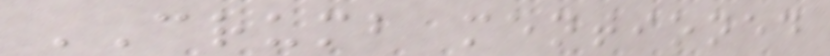CRUMB mentioned
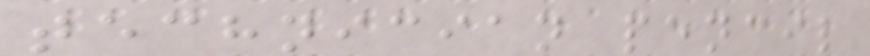technician pencil
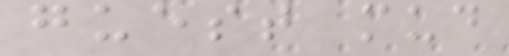guest mud
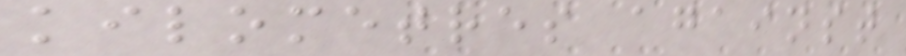kilometres against
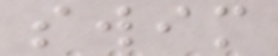swim
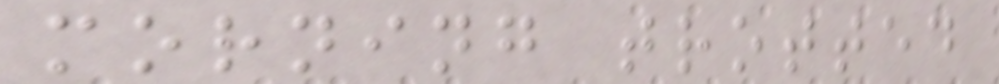morning trotted
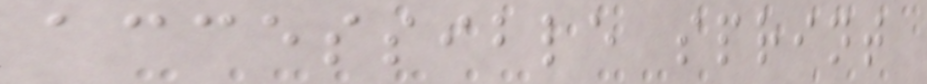accessible sprint
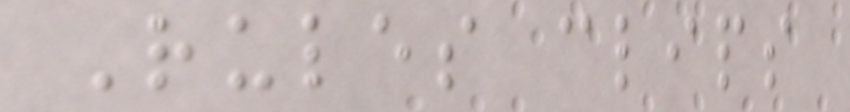Rules clips
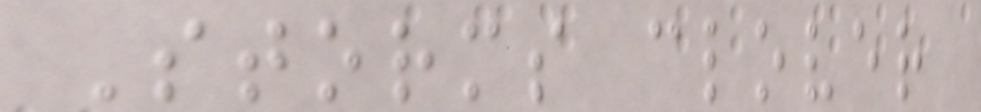Storms clover
